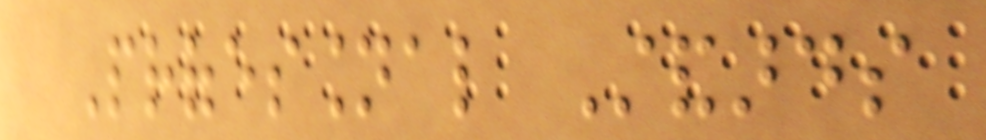Professional Standards
